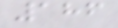186
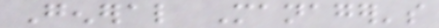General Manager's
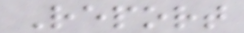Report
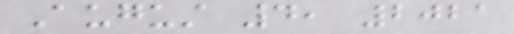August 4, 2021
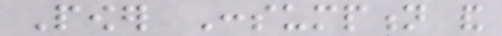Power Consumption and
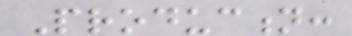Production:
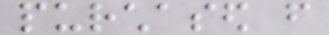purchased from
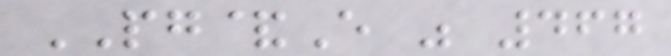PG&E was 467
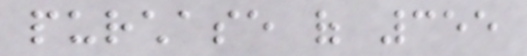purchase of 355
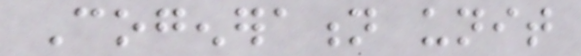Cogeneration unit
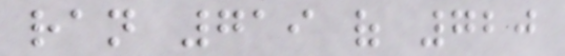ran 719 of 720
